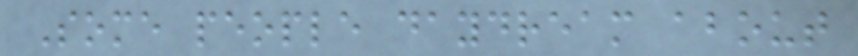Some people daydream about
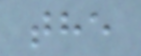the
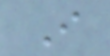I
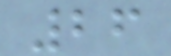26
